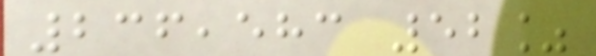236,583 52%
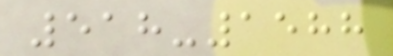518-1588
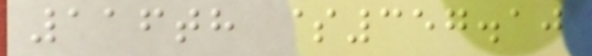116th $357.10
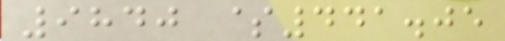9840 $441.05
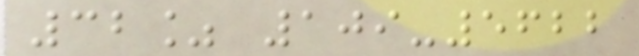32% 109-5622
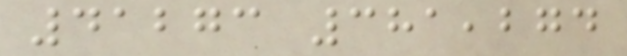41273 381,274
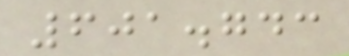601.743
